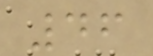46
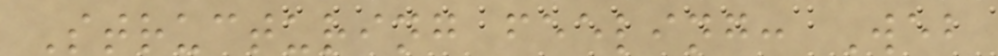Structuring feeling: Web
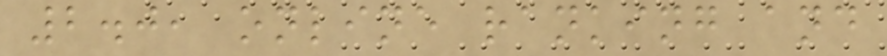2.0, online ranking and
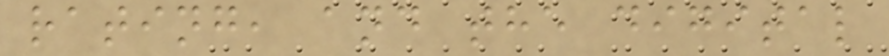rating, and the digital
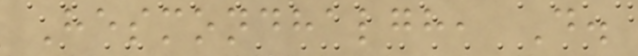Hesmondhalgh, D.
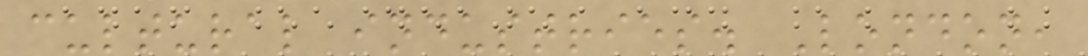cultural industries. London,
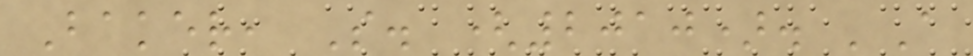Baker, S. (2010). 'A
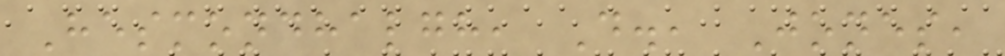Hesmondhalgh, D., Jones,
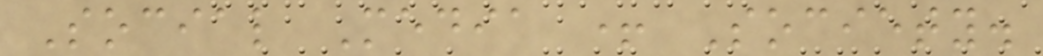Social Media + Society.
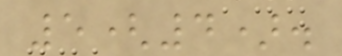5(4).
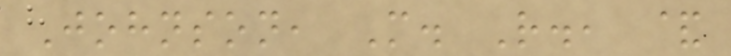Johnson, M. R., &
